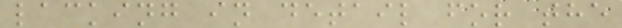lacking in detail for the
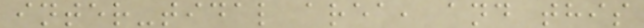inter-tidal area, and this
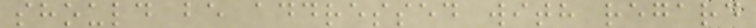should be addressed with regard
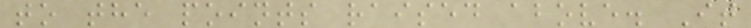to the points raised above. It
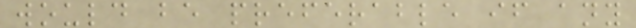would be preferable if any
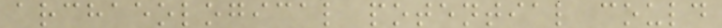archaeological potential could
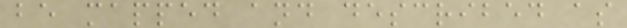be mapped and described as
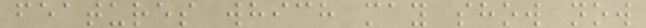features which may show now
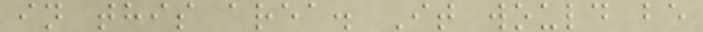in this area. It would be
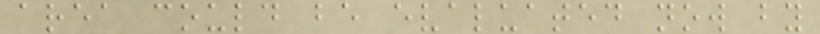area could be evaluated now by
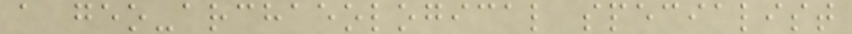a geo-archaeological specialist
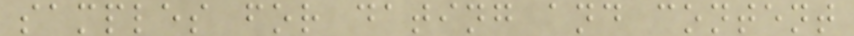samples for dating and content
